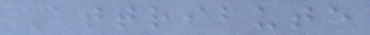Attribute
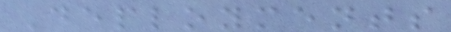Deployments
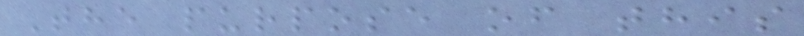The purpose of this
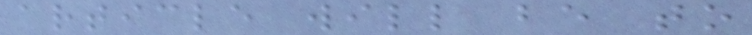article will be to
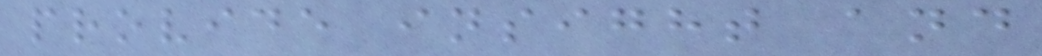provide insight and
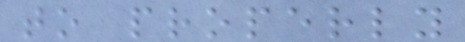to properly
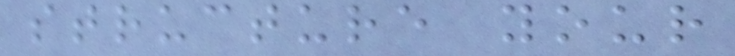structure your
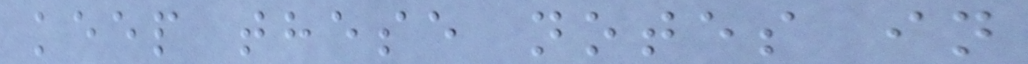keep these notes in
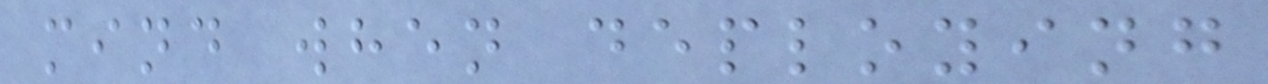mind when deploying
